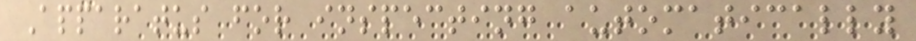Apparatus for inspecting automatically
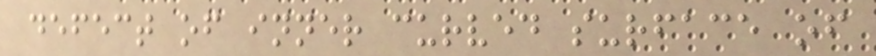defect of inner curved surface of
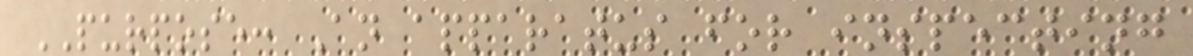PURPOSE: An apparatus for inspecting
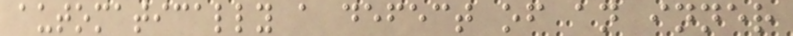automatically a defect of an inner
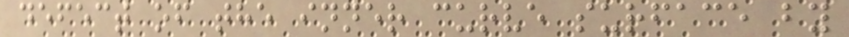defect of the inner curve surface by
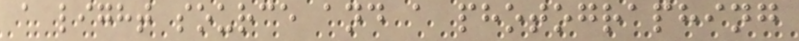a light source and a photographing
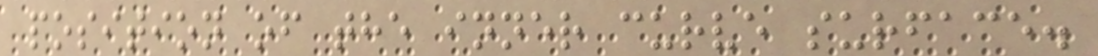position of the inner curve surface.
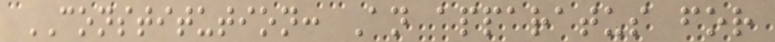CONSTITUTION: An apparatus for
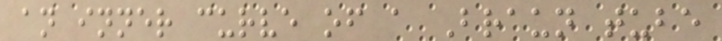an inner curve of a Braun tube
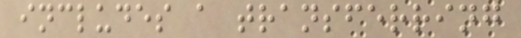includes a transferring
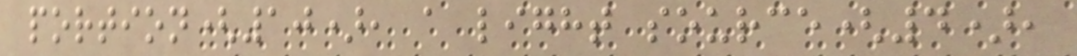portion(10), a light source(4),
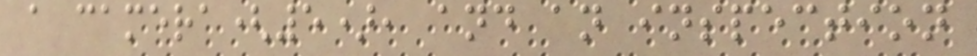a camera(5), and an inspection
